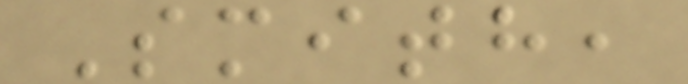Smith,
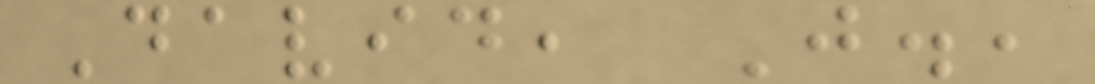David, J.,
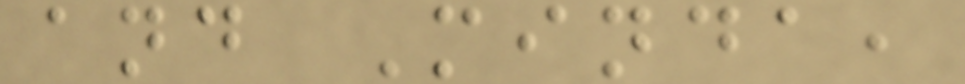and Minda,
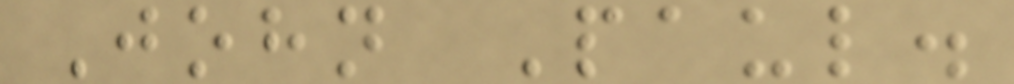John Paul.
